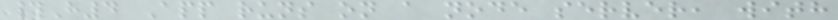#H4 App runs on a node server, with
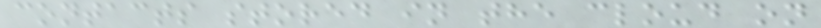contacts stored in the cloud on
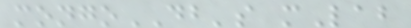mongoDB's mLab
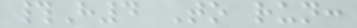#H4 To run:
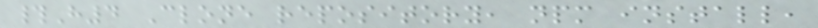#H4 Clone repository, npm install,
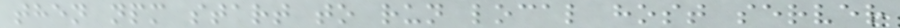then npm start to run local host server
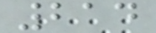214
